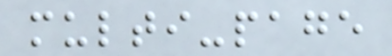multi-page
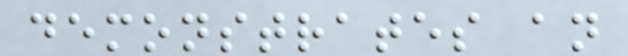demonstrates an
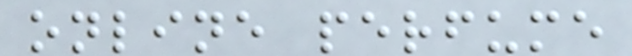online perfume
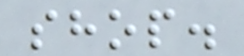shop.
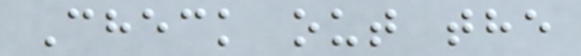Check out the
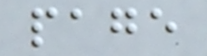page
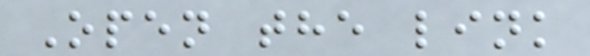Open the link
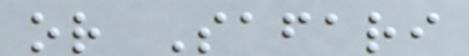or Safari
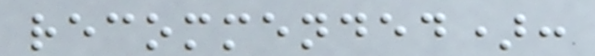recommended):
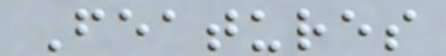Features
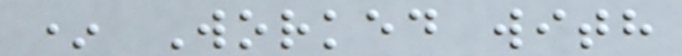* Worked with
